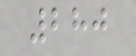280
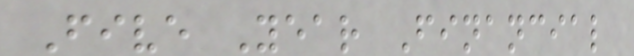Five Year Financial
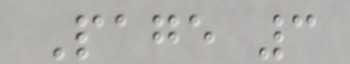Page 3
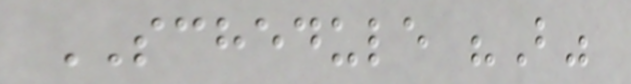SCHEDULE "B"
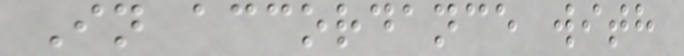In accordance with
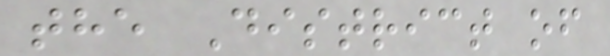the District of
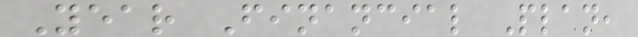Year Financial Plan,
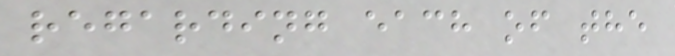regarding each of the
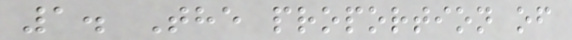1. The proportion of
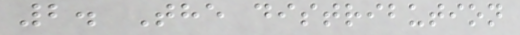2. The distribution
